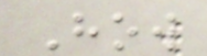How
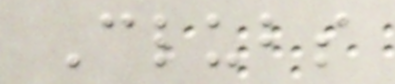Clubs
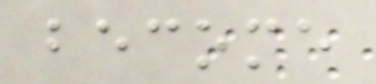become
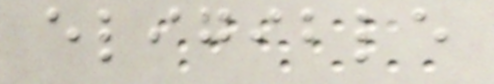eligible
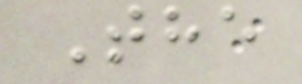The
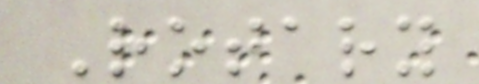Rotary
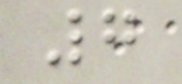7
